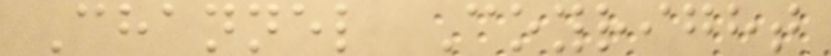Channel Coyright
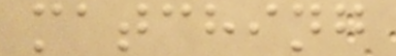matching
